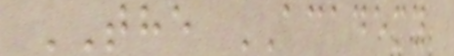THE ACADEMY
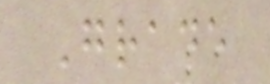Grade
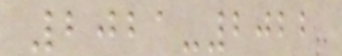2021-2022
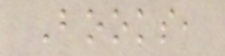Books,
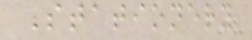Stationery
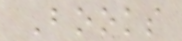Books
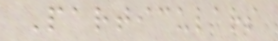Particulars
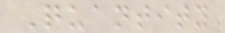Quantity
